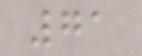71
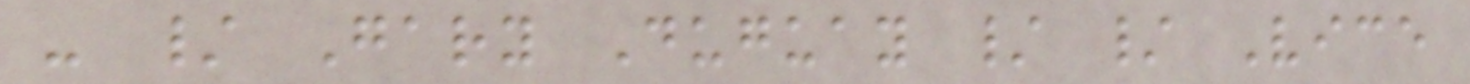- / Gary Duguay / / Vice
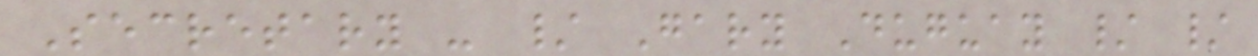Secretary - / Gary Duguay / /
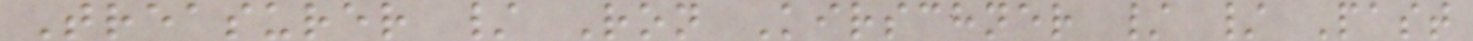Treasurer / Ron Kirschner / / Past
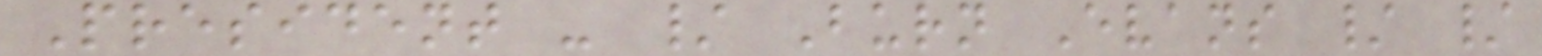President - / Burn Evans / /
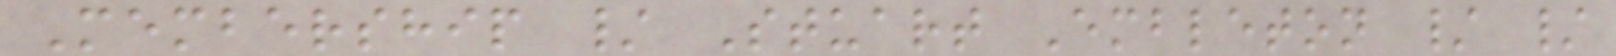Membership / Stuart Embleton / /
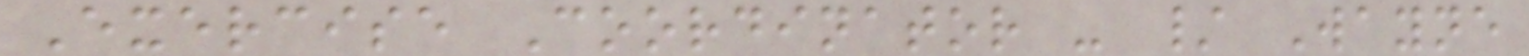Exercise Coordinator - / Wayne
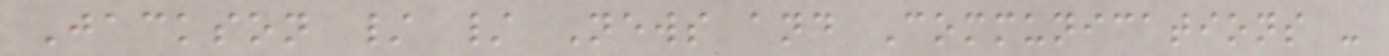Jackson / / News and Communications -
